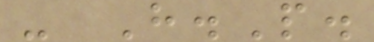- H.P.
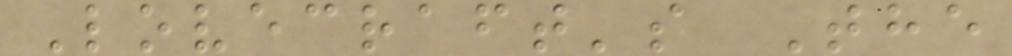Lovecraft's The
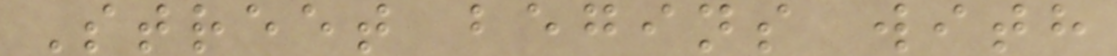Street begins with
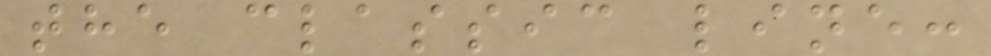the classic line:
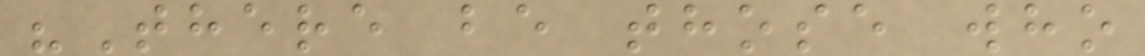"There be those who
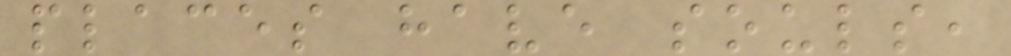places have souls,
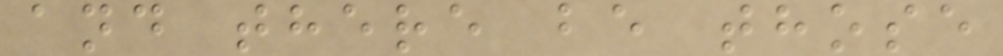and there be those
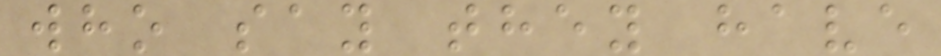who say they have
